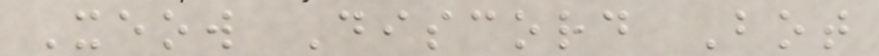Xeow Discord Bot
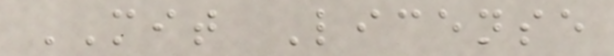MIT License
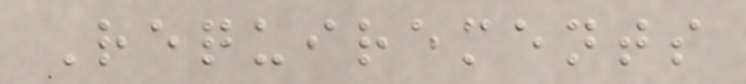Requirements
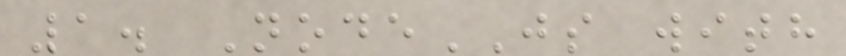1. NodeJS with
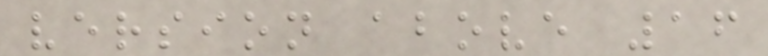version above 16
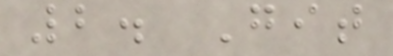2. Git
